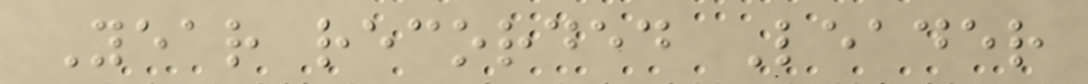Year recorded Leader
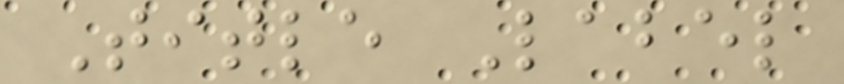Title Label
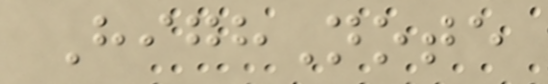HighNote
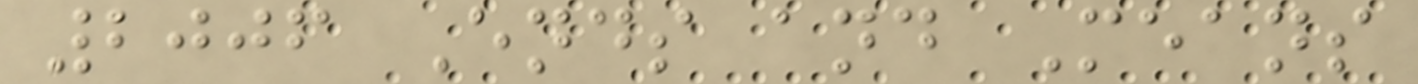2006 Ends and Means
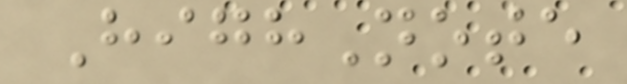HighNote
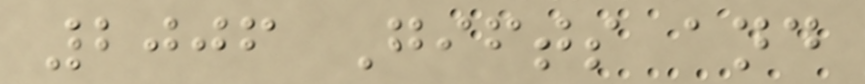2006 Gifts and
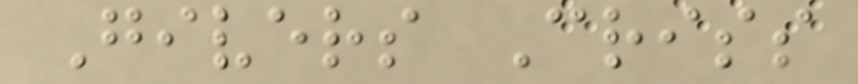Givers Criss
